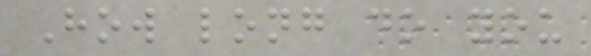How long do you
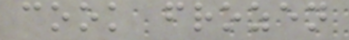cook frozen
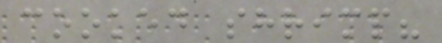cooked shrimp?
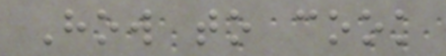How to cook
